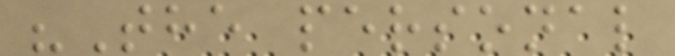"The personal
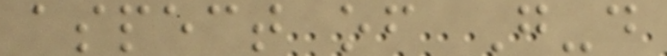aspect of G-d
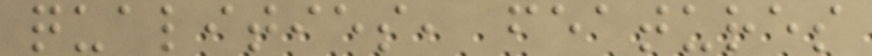qualities, features
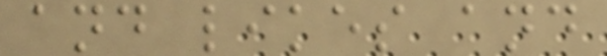and likes and
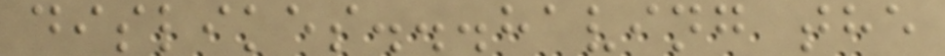dislikes...having the
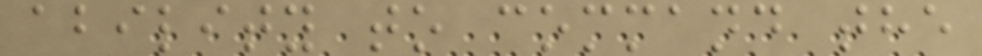ability to command the
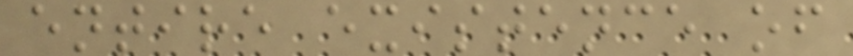entire existence of
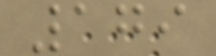179
